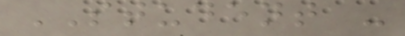STUDENT -
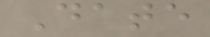Date
